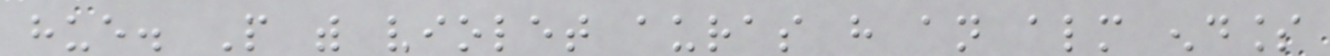hue. People with violet auras have an almost endless
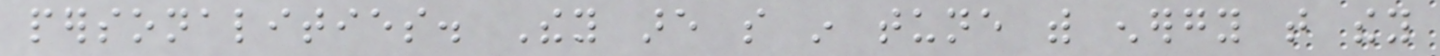personalities. They are so in tune with energy that they
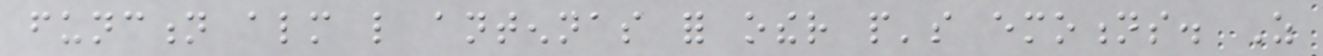function almost like antennas for other people's emotions. As
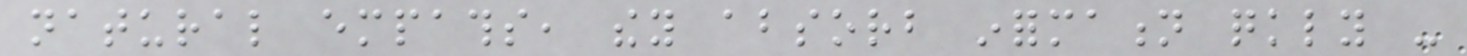natural empaths, they absorb information quickly -
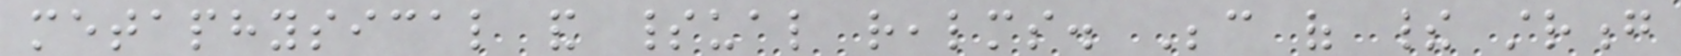metaphysical and spiritual realms. Because of their strong
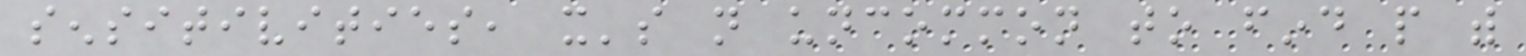sensitivities, it's not uncommon to find people with
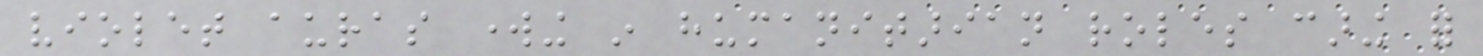violet auras working in humanitarian roles caring for
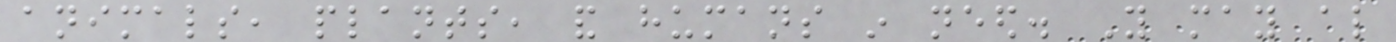animals, plants, and humans in need. You may also
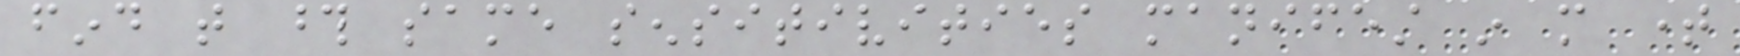find that those same sensitivities manifest in more time
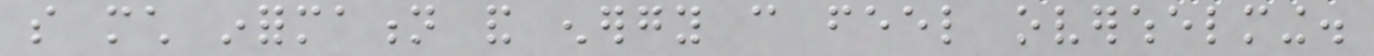so much information and energy can feel overwhelming.
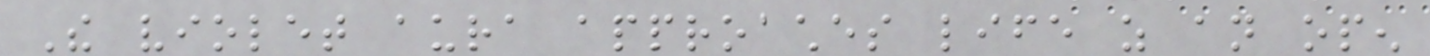The violet aura approaches life as an open
